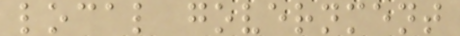local government
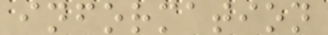information
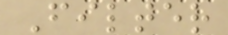Filter
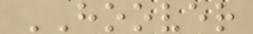HOOVER
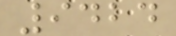9424
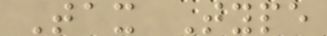Tax Type
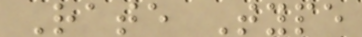Rate Type
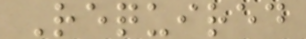Required
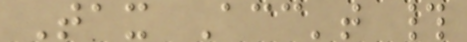Tax Acc't #
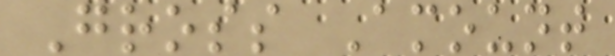Gross Amount
